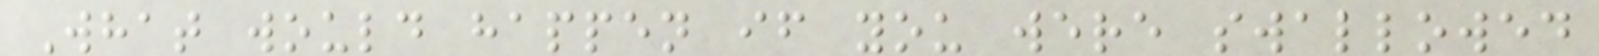What would happen if you were swallowed
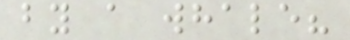by a whale?
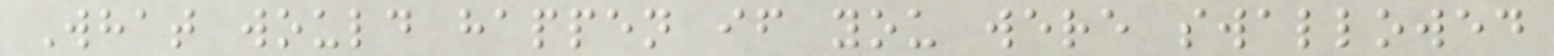What would happen if you were swallowed
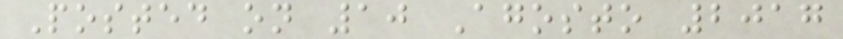Posted on 10 Agosto 2017
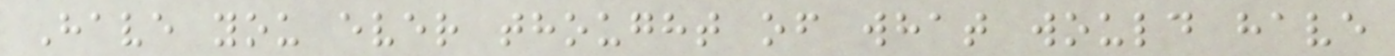Have you ever thought of what would have
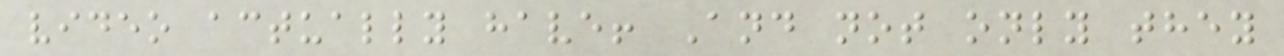video actually have! And not only they
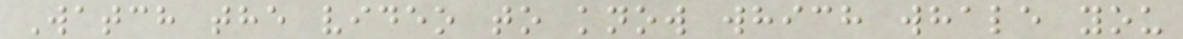Watch the video to know which whale you
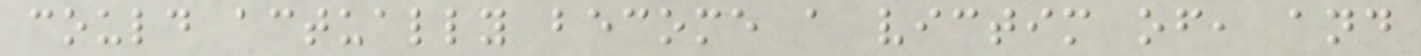could actually become a victim of, and
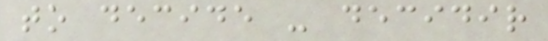to decide - decidir
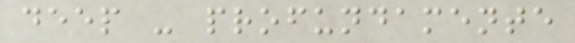deep - profundamente
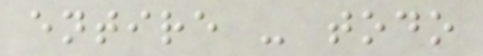entire - todo
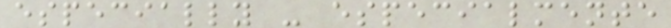especially - especialmente
